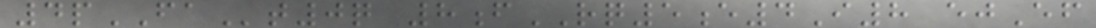4pFAt0q 8fRQ5e4I8 ejEf
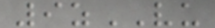9zVU
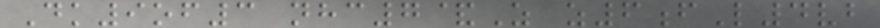Dk9of3 nhc7&Z z6fL4vb
